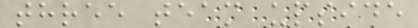three team upside
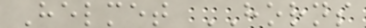Helmet HORNS
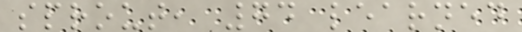sprout, 74 learned
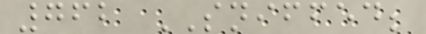762 SNIFFED;
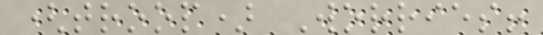(troop) Worries!
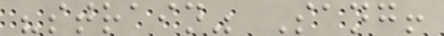"strain" Sang!
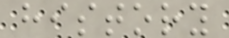history
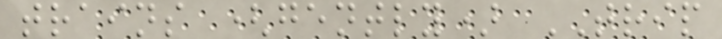trains (gently) TRIP
